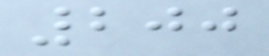200
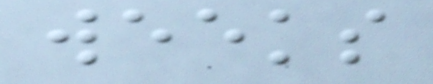weeks
